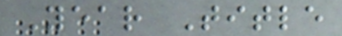Year Title
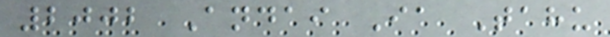2002 Andai Ia Tahu
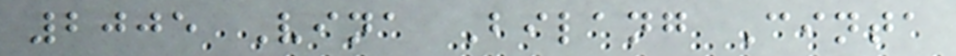2005 Vina Bilang Cinta
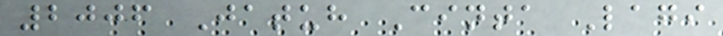2006 Jatuh Cinta Lagi
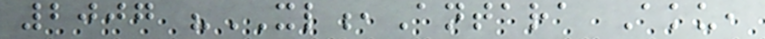2007 "XL,Antara Aku,
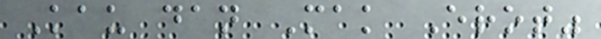Kau dan Mak Erot"
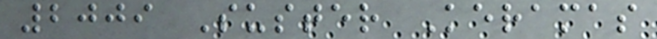2009 Suster Keramas
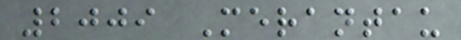2009 Merantau
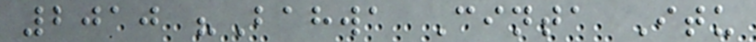2010 "Bahwa Cinta Itu
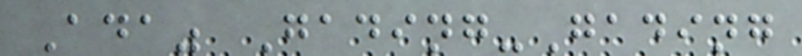Ada" Gading-Gading
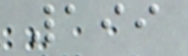199
